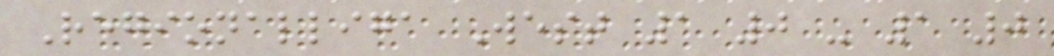Regionalliga West 1 0 - 1 0
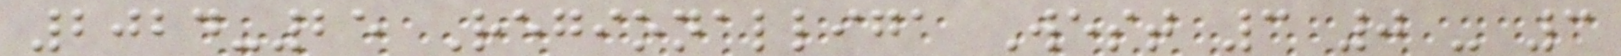2024-25 Regionalliga West 3 0 - 3
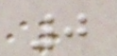0
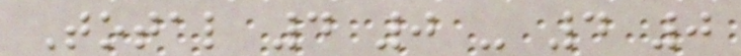Total 4 0 - 4 0
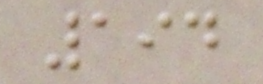194
